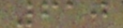610
